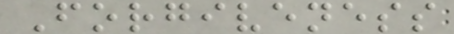Forgiveness
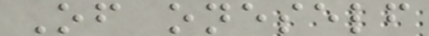Of oneself
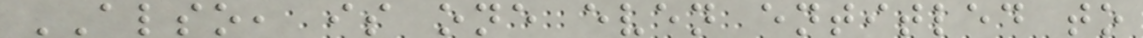ALSO, is one even entitled to
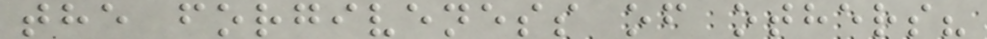the forgiveness of others?
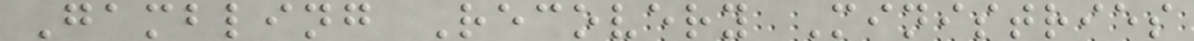Gambling Recovery Ministries
